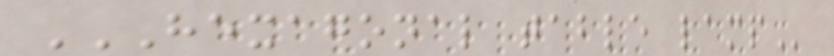HEXAGONAL TABLE LAMP
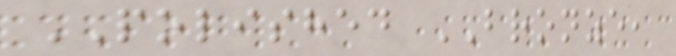POLISHED BRONZE,
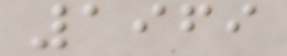1969
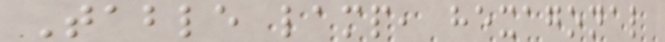Table lamp, hexagonal
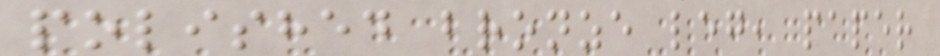polished bronze leg, paper
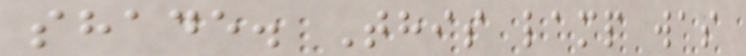shade. This lamp was
